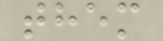them
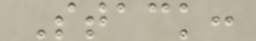Stack:
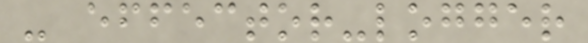- effector-logger
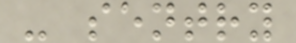- sentry
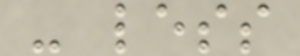- less
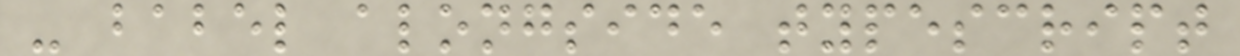- babel alongside typescript
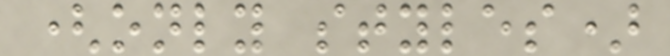(only styles)
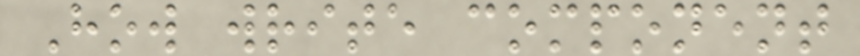How write component
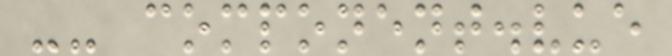-- component.vue
